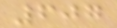607
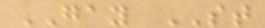GAY ST
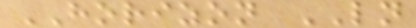HORIZON LN
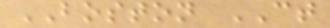BOSTON CT
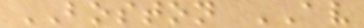BOSTON AV
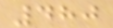480
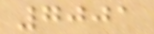7001
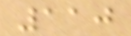110
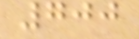700
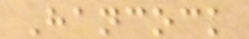Hancock
